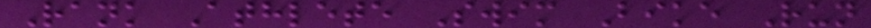Rank Athlete Swim Bike Run
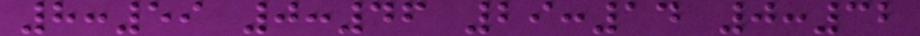8:59 0:46 29:14 0:32
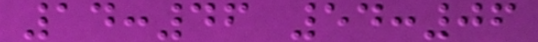14:46 54:06
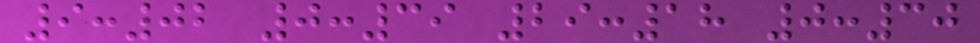9:02 0:39 29:18 0:30
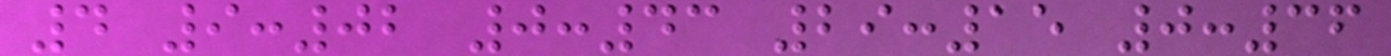4 9:02 0:43 29:15 0:36
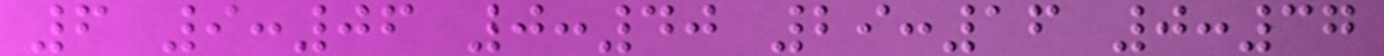6 9:06 0:40 29:16 0:37
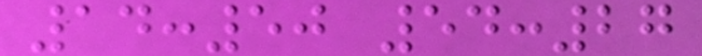14:50 54:27
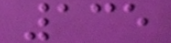135
